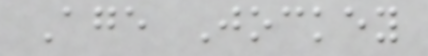Age Jockey
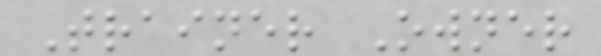Trainer Owner
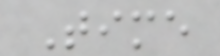Time
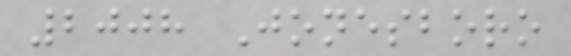2008 Jonesboro
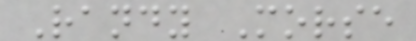Randy Morse
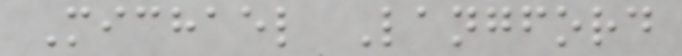Michael Langford
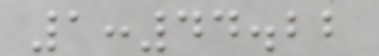1:44.22
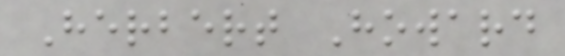Herbert Howard
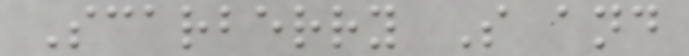Scarberry S and
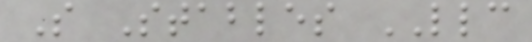S Stables LLC
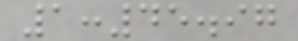1:45.97
